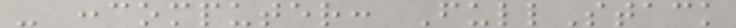- :computer: FullStack
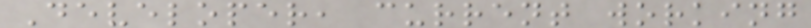Developer, current working
